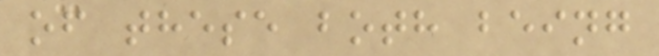of these both being
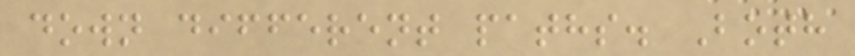down different paths. Both
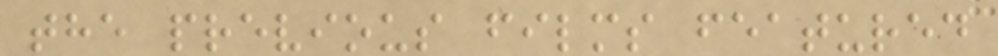the previous films featured
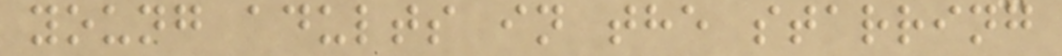young adults in the starring
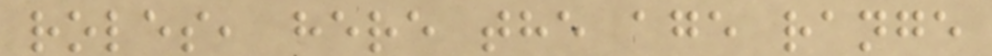roles, here the age range
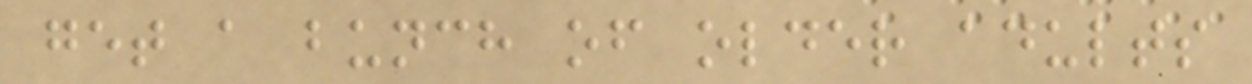get a bunch of older adults
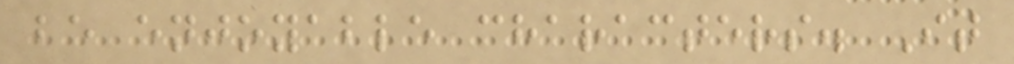be enjoyable characters. It
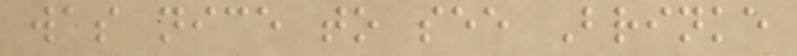was nice to see Brinke
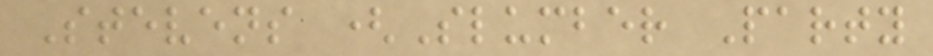Stevens (Slumber Party
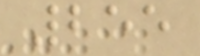255
